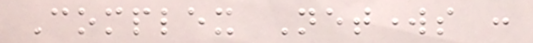Complex Networks :
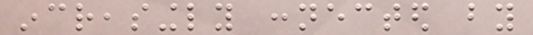increasingly connected by
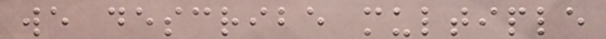we describe multiple
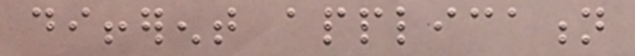different application
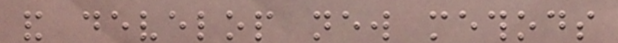and develop new methods
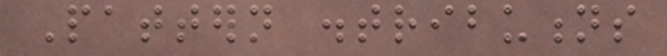Pattern distributions
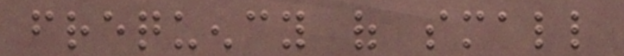frequency of small
